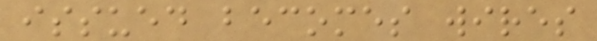issued becomes wires
